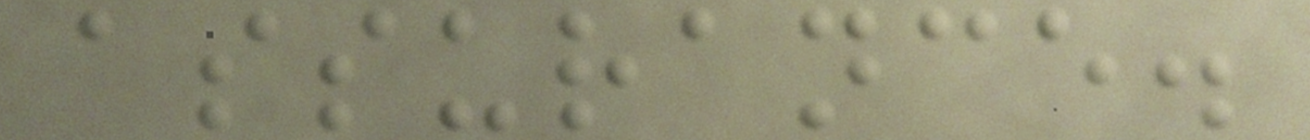assurance.
